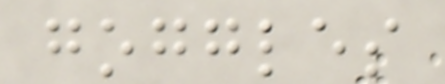goggles
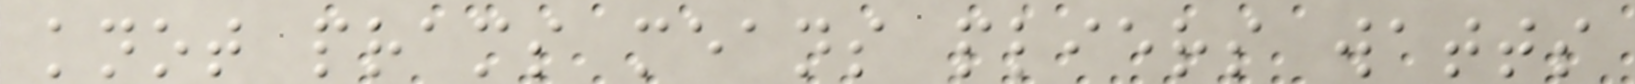knot prams means pliers watts
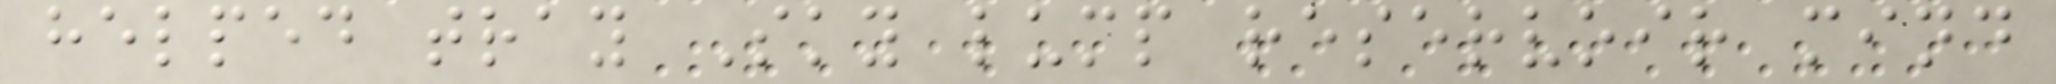helped tray Sky lump reservoir mind
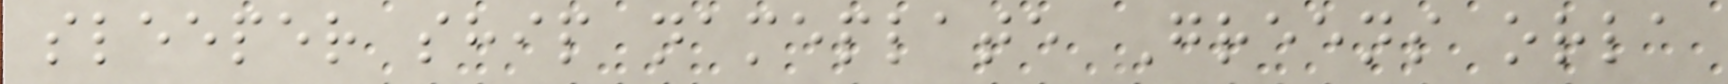sleeper ship nameplate Greens orla
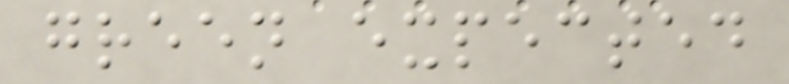green expected
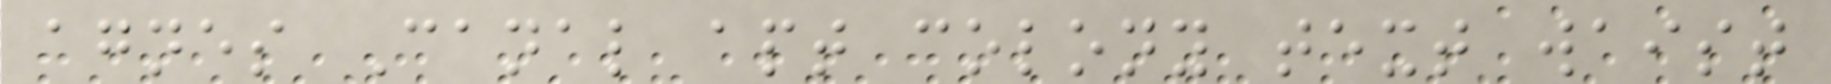agnes Canal apt colony text waist
